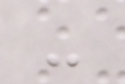-
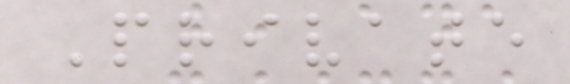Private
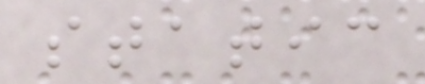static
